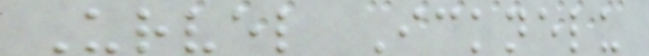Urvel Icknelu
